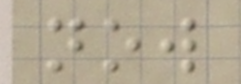now
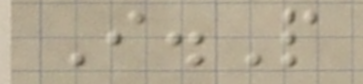I.P
